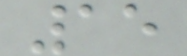15
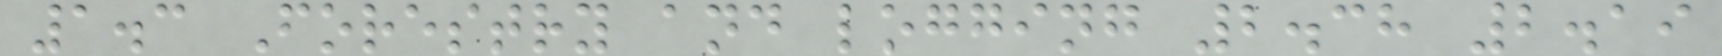1.3 Forestry and logging 2.38 2.19
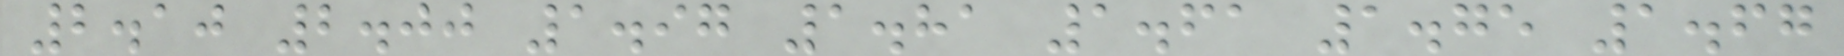2.10 2.00 1.97 1.81 1.61 1.75 1.67
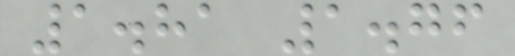1.81 1.76
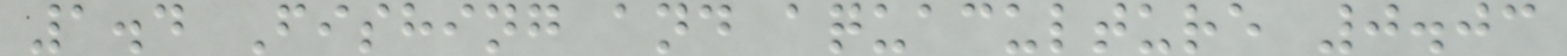1.4 Fishing and aquaculture 0.03
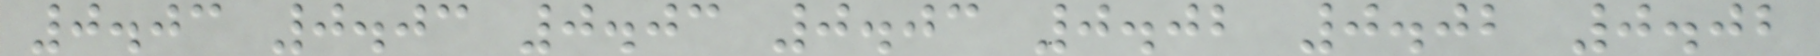0.03 0.03 0.03 0.03 0.02 0.02 0.02
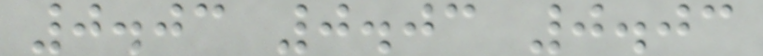0.03 0.03 0.03
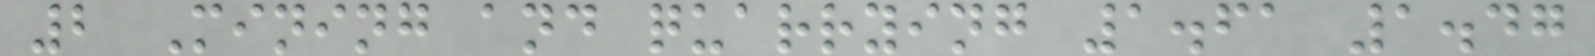2 Mining and quarrying 1.61 1.47
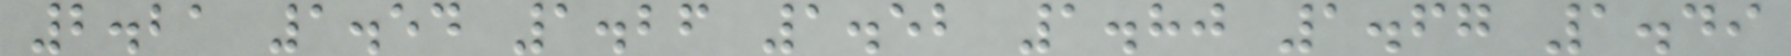2.21 1.54 1.26 1.52 1.80 1.67 1.49
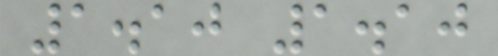1.10 1.10
